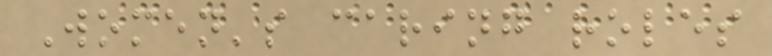Women's caring roles
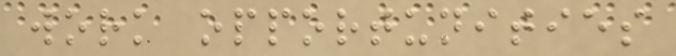work opportunities
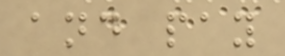and pay
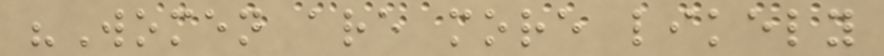"Women are more likely
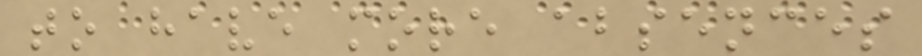to have more absences
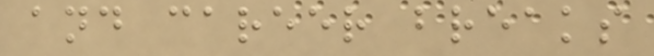and career breaks
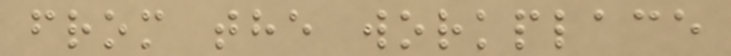from the workplace
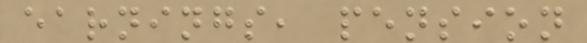earnings, pension
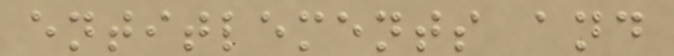entitlements and
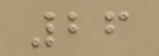26
